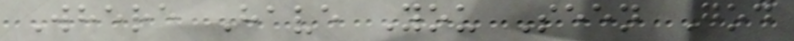Where Have You Seen God
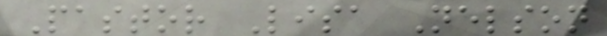Pastor Lisa Nelson
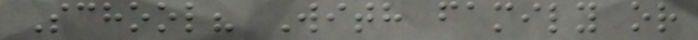School? With family or
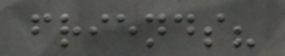friends?
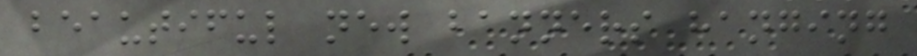beautiful new banners hanging
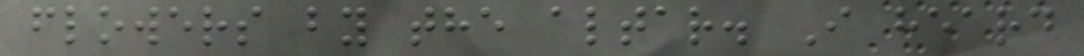flowers by the altar. I heard
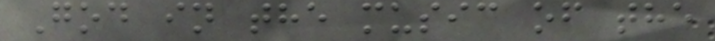God in the music of the
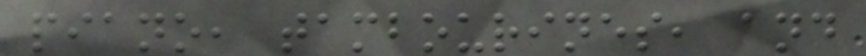piano, tambourines, and
